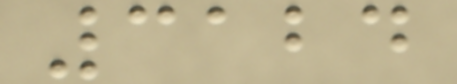3124
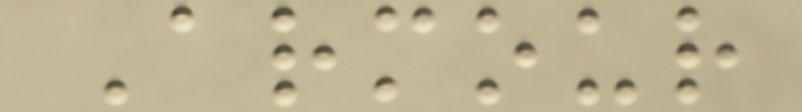Armour
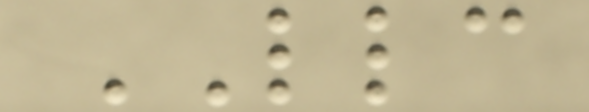LLC
